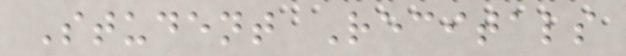Student Recitals
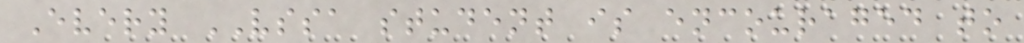Every VSSA student is encouraged to
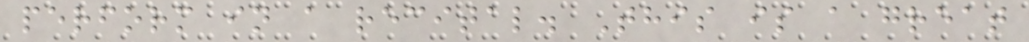perform in a recital. This is a great
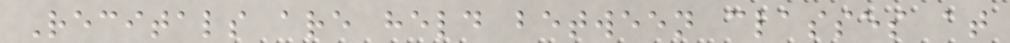Recitals are held between classes at
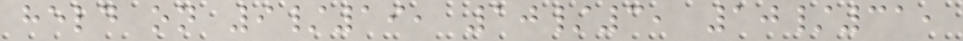held on 9/19, 10/3, 10/31,
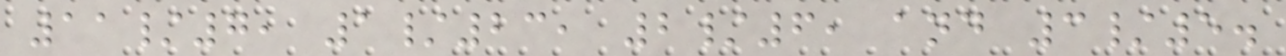11/7, 1/23, 2/6, and 3/5.
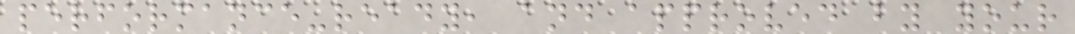performance-ready, and approved by your
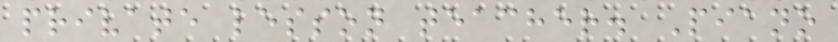private lesson teacher. Piano
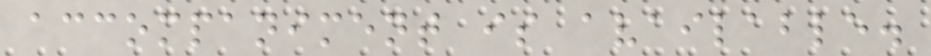accompaniment is available.
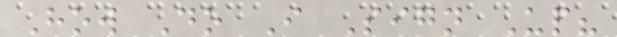How Do I Sign Up?
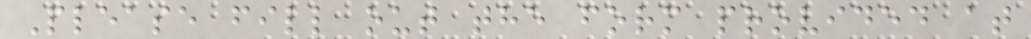Please fill out the form provided at
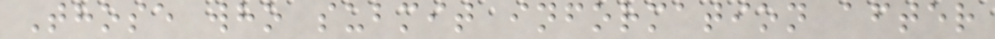Those who submit information after
